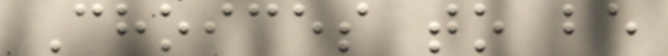Choices to be
